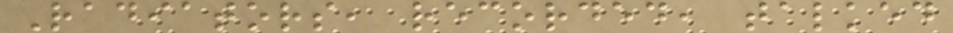Radiators, recorded, talked
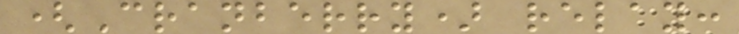(Cranberry) relay:
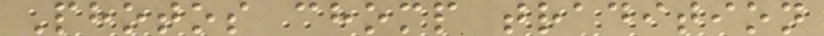Photos chomp tradition
